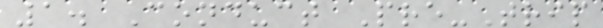1. Conduct Pre-Trip
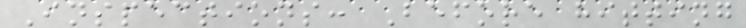Inspections: Before hitting
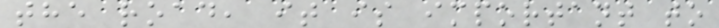the road, it is important to
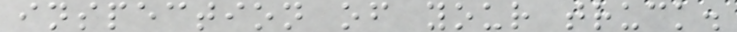inspection of your truck.
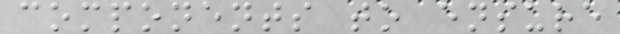components to ensure
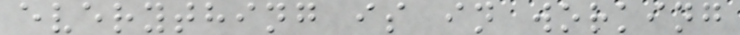everything is in working
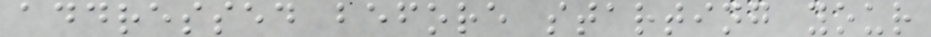addressed before starting your
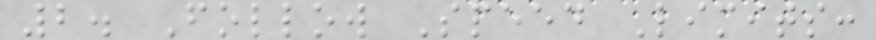2. Follow Speed Limits:
